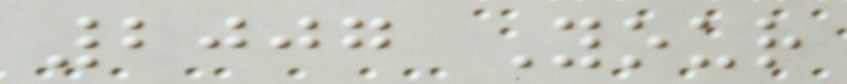2007 Your
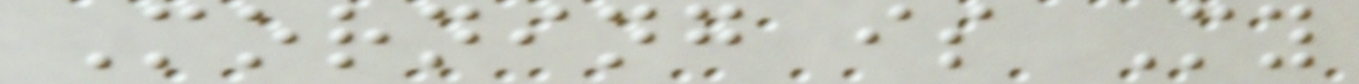Morning is My
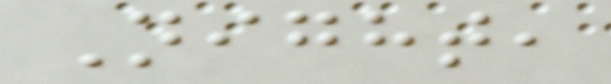Night,
